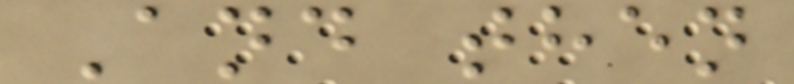And then
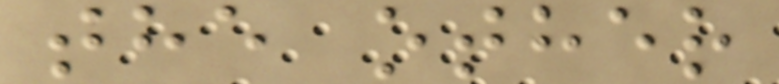the other
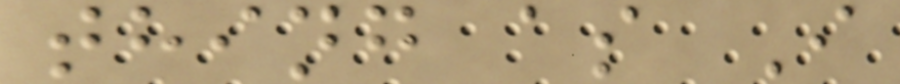thing as I
